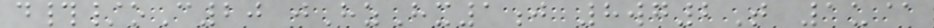d#/oC20 jHzHx1j 8wg2T 1u@
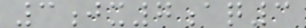3jx7aq3
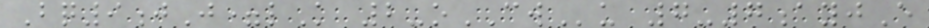Bq9jJ=lK 2-oCWu 7-7ayjE
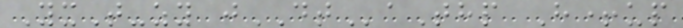YxT-zy jDTaThp H+up
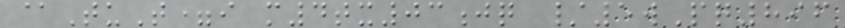@TuT=i m4tx03jq /5wPq896
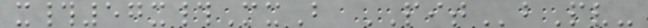x#57x#MxB PITbPv-
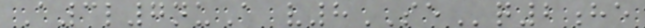A3l7nuA v8SEq2he
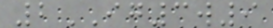2IG3w9
